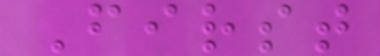First
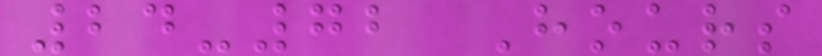24-72 Hours
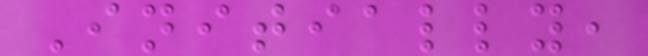Initially,
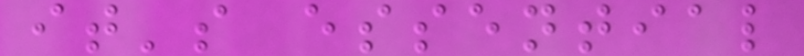it's essential
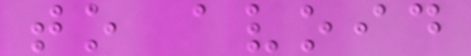to avoid
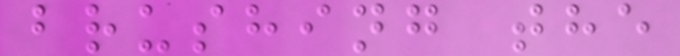brushing the
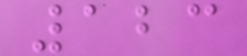123
